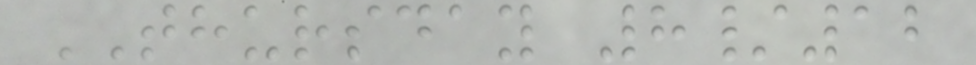THURSDAY 8/12
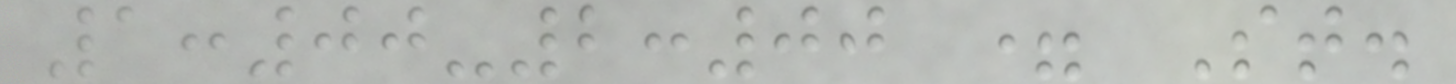1:00-2:00 = St.
